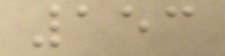153
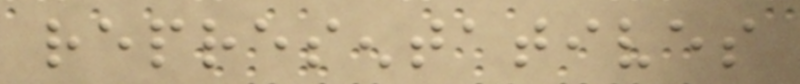representatives
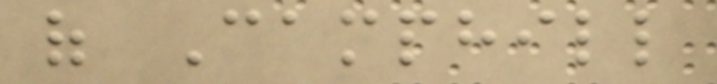of Camphill
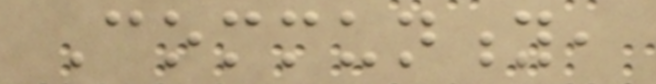Community,
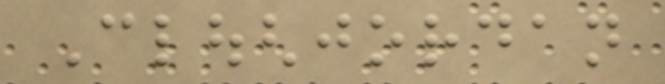Cloughjordan
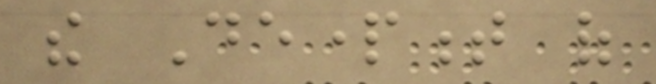the Department of
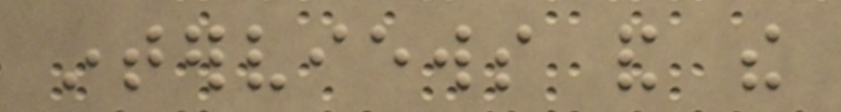interviews and the
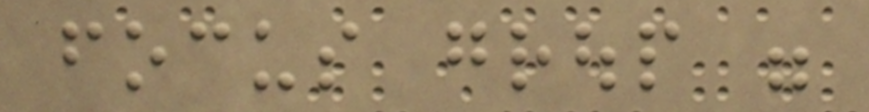focus group were
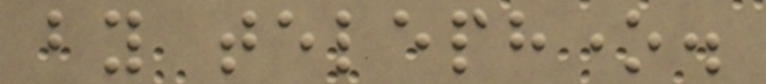by telephone.
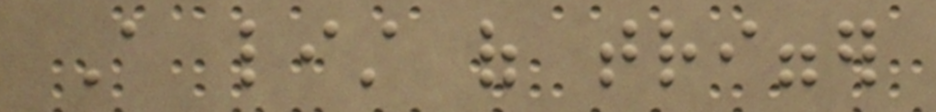A list of trigger
